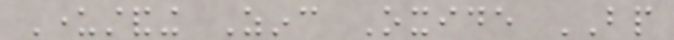Understanding Zinc Oxide BP
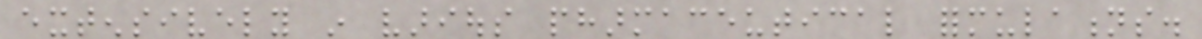extensively in various pharmaceutical formulations.
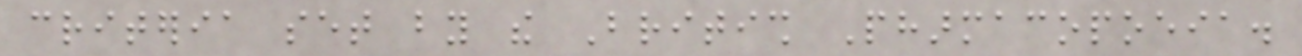criteria set by the British Pharmacopoeia.
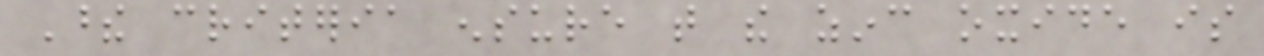These criteria ensure that the zinc oxide is
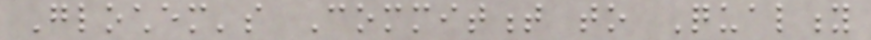Glochem's Commitment to Quality
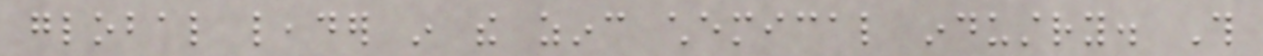global leader in the zinc chemical industry. This
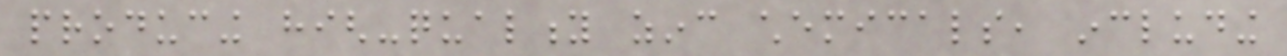producing high-quality zinc chemicals, including
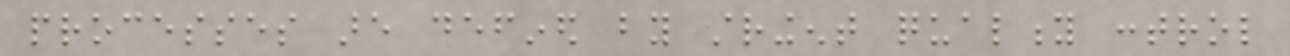processes are defined by stringent quality control
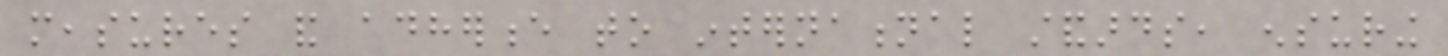measures and adherence to international standards, ensuring
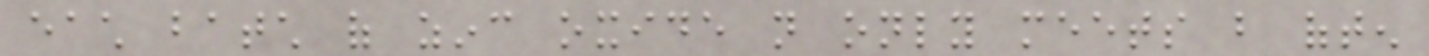each batch of zinc oxide not only meets but often
